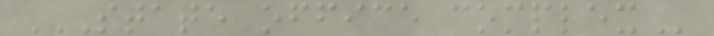STATE OFFICE COMPLEX
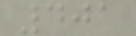401
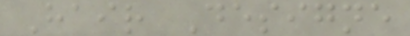Hair Designe
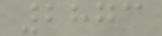2873
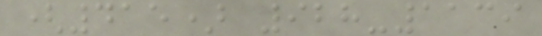(415) 928-1139
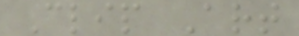Clip Art
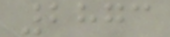2873
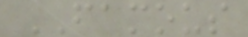FAMOUS
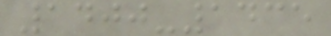1400-1435
